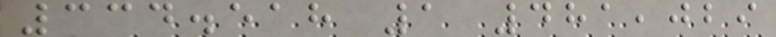334.518 1 481,029
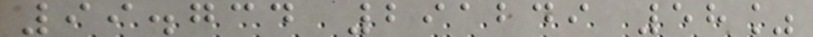99.734 291249 58%
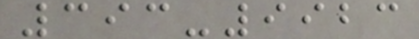393-9923
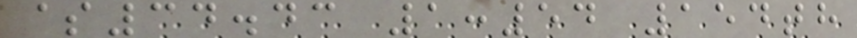$34.43 1:54 154th
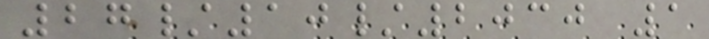27/10/2030 1
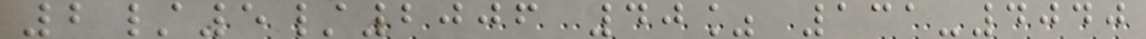2/5/2006 40% 131-4040
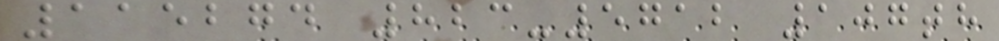115274 823-5712 107th
